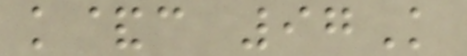k&c 97K
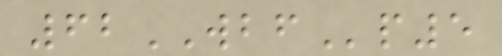62WBFp5
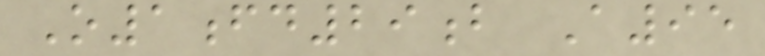O1fd29b A95
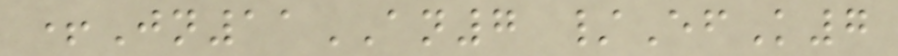+Jn11AN7 /EfK7
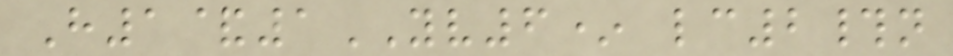H1&1YV6* lc2#n
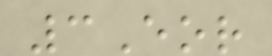3Eor
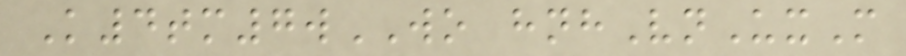K4tm7wWO hnhVnUxM
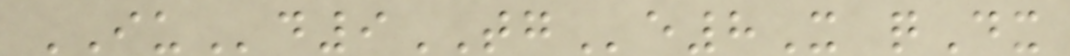IUd9TGe8X qDx
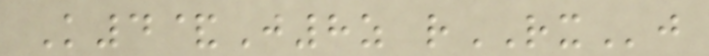K4&J8z rRXj
